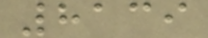8139
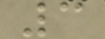3
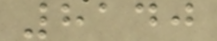8140
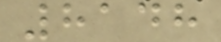8148
